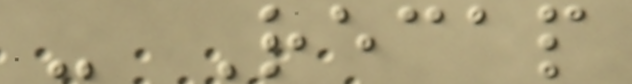- Recap
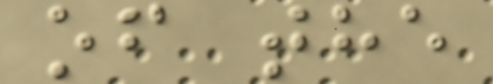of the
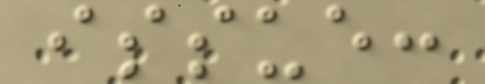issue:
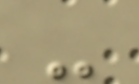-
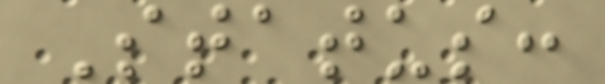Status:
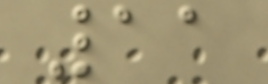11
